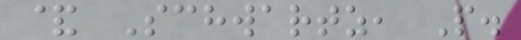& Schwartz, P.
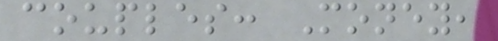couples: Money,
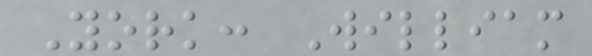York: William
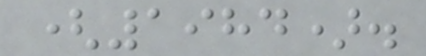(1984).
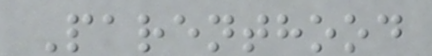Parenthood
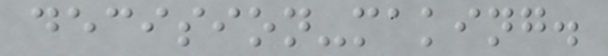decision-making.
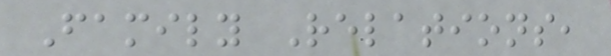Family Relations,
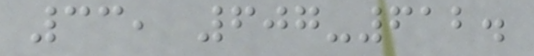33, 607-612.
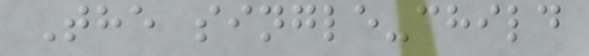The single-child
